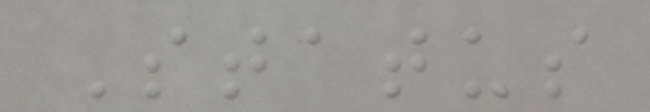Status
